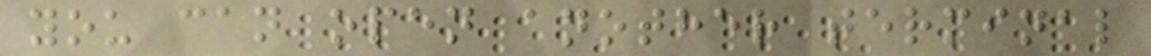you can open another terminal
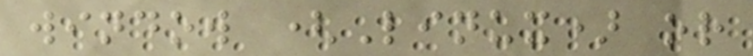window (Linux) or
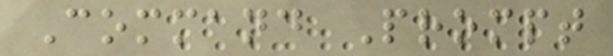Command Prompt
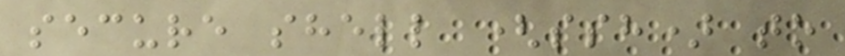secure shell (ssh) to
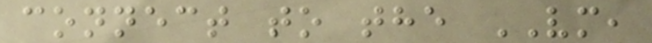connect to the VM,
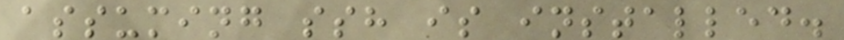assuming ssh is installed.
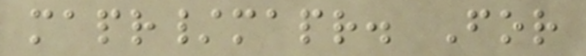mapr/mapr. For
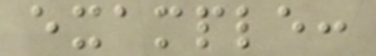example:
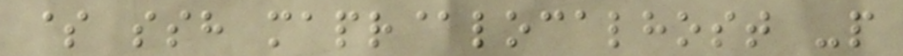$ ssh mapr@localhost -p
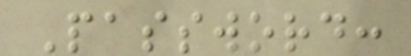Password:
